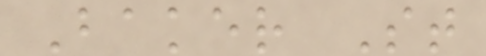Baker St
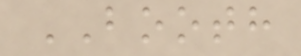BOOTH
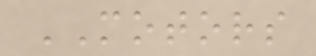MOTORS
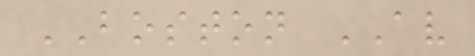BOSTON AV
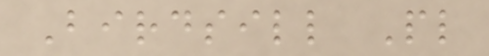Birdsill Pl
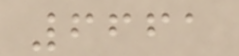6661
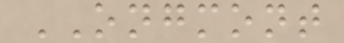ONGMONT
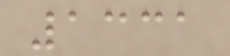1331
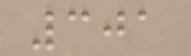301
